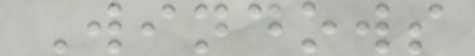Windows
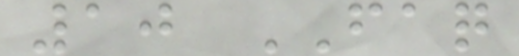10 FAQ
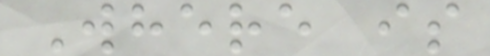Where is
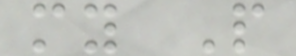my P
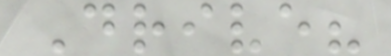Drive?
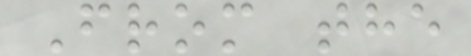From the
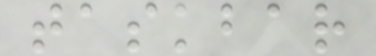taskbar
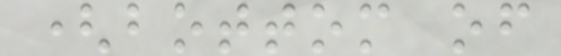(bottom of
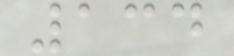134
